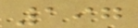197
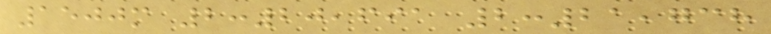1500m 2:20,691 2:21,738
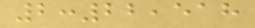2:22,518
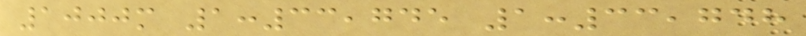1000m 1:33,745 1:33,748
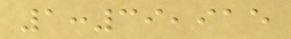1:39,915
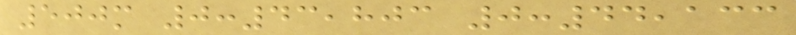500m 0:43,803 0:44,133
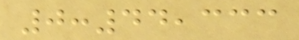0:44,333
